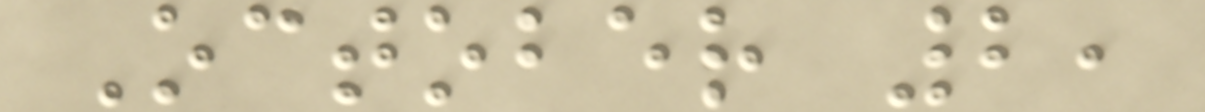October 2,
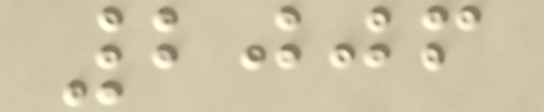2006
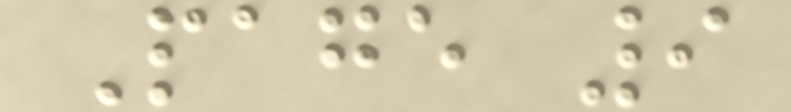Page 9
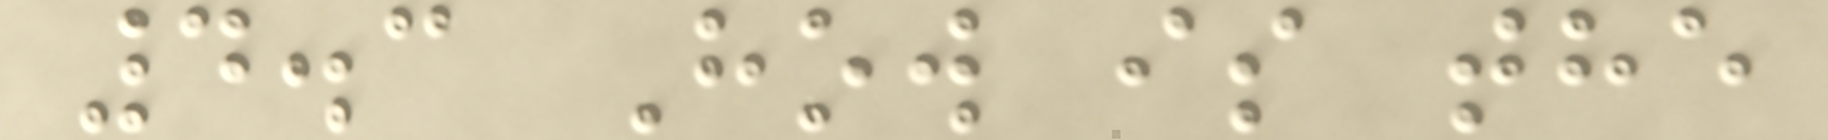4.3 How is the
